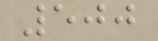500
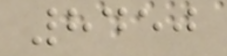8450
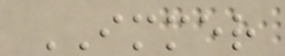IMMER
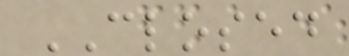CLOSED
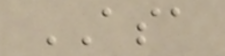ASA
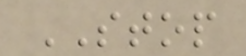STOP
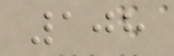108
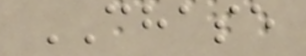CHASE
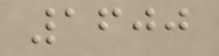1600
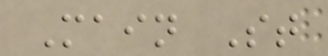Main St
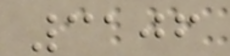3106
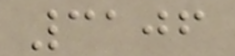3106
